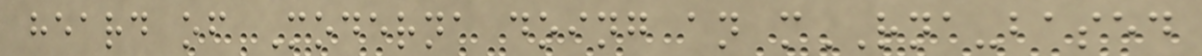heard of Moderna doing an mRNA-based
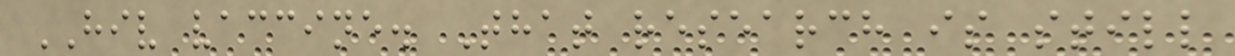HIV vaccine. That research is still
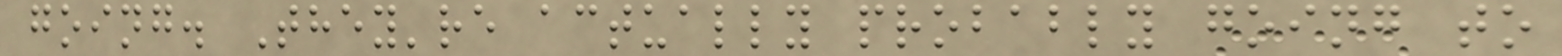going. They're actually probably going to
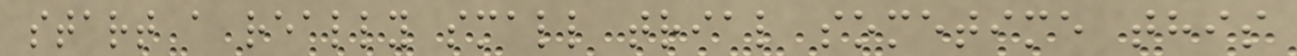start a really small trial sometime this
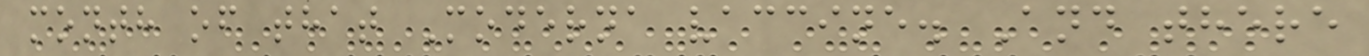month of that Moderna vaccine. And there
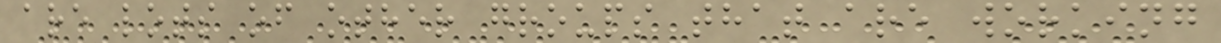are lots of other groups that are working
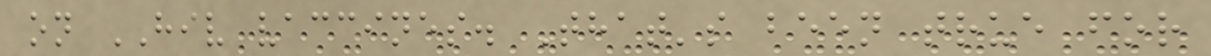on HIV vaccines. That's been true for
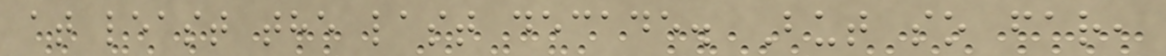at least the last decade. But so far,
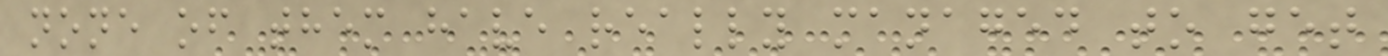none of them have really managed to get
